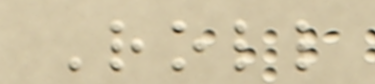Roll
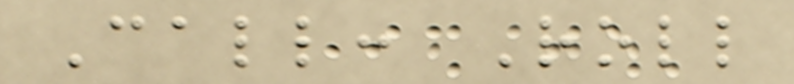Call: Roll
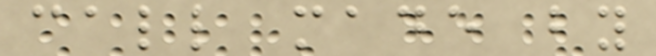call made by
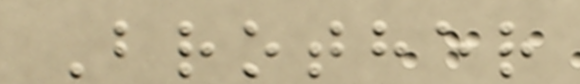Brother
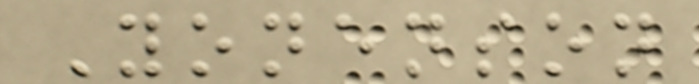Yonenson
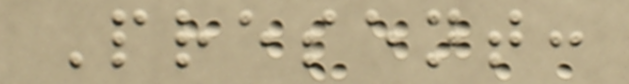Present:
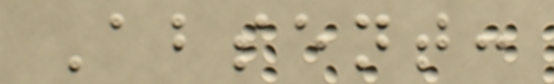Absent:
